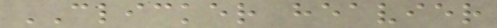CLICKER heavier
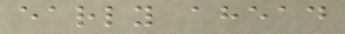early ahead
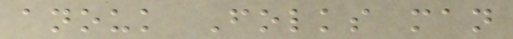anouk Folks man
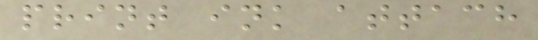print ink attach
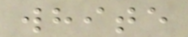white
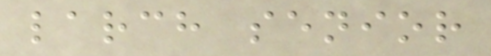larch senior
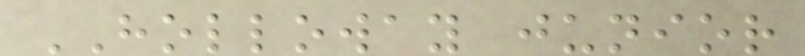HOLLOWAY junior
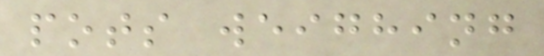pots weighing
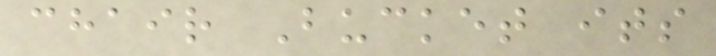chair Bucket its
